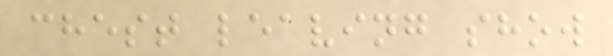chest leaving show
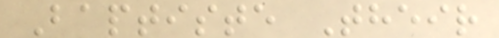Baptiste Their
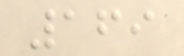169
